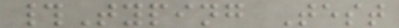#Typing Test
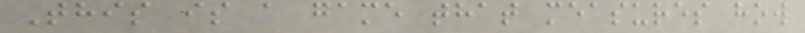This is a game that measures how
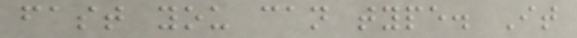fast you can type. It
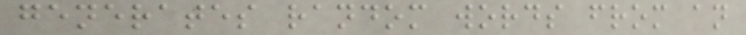generates random words from an
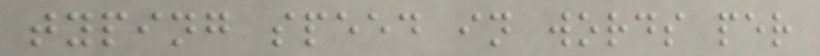typing speed in words per
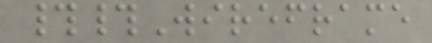##Wireframe
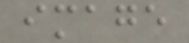image
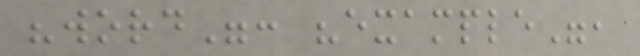"word": "example",
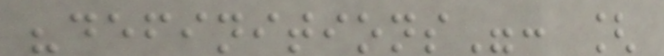"definitions": [
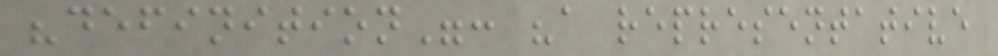"definition": "a representative
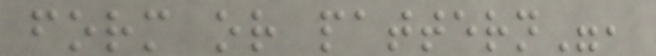form or pattern",
